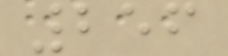256
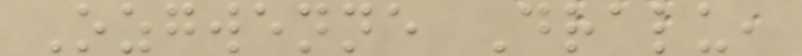Ozgwenne Dralu,
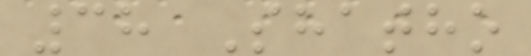38 Shatho
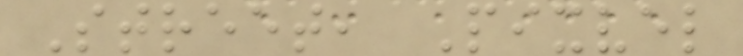Street, Pixvel
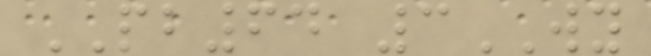PB64 3WY
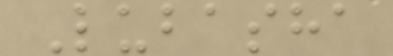Lubasha
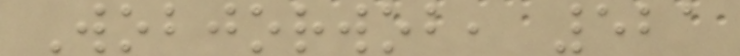Wobjorwob, 521
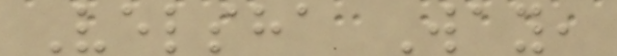Velsha Way,
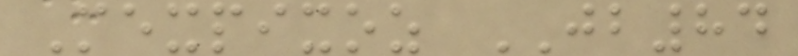Mexpixoz JB84
